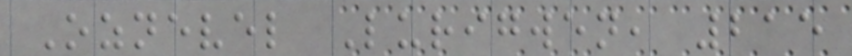Oznevel Lurigwen, 215
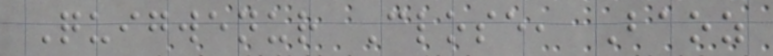Quigwenur Close, Baoz
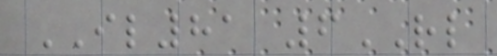IL81 6RL
